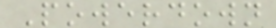Powerdown
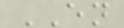EN
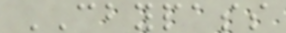CBYPASS
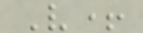V+
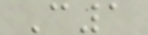C1
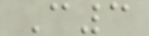C3
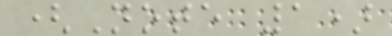(Note 1)
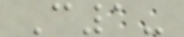C1-
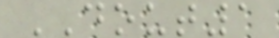DOUT1
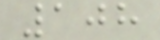108
